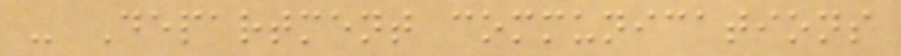- Department communications
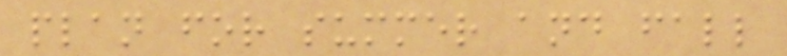plan for summer and fall
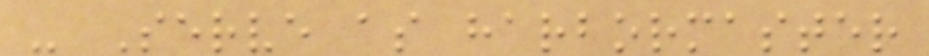- Serve as harbormaster
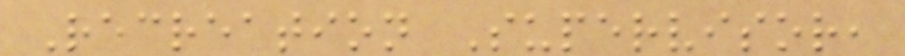Recreation Supervisor,
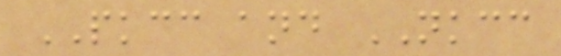PKCC and NKCC
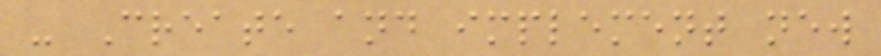- Create and implement new
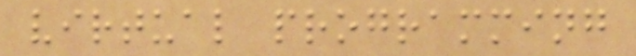virtual programming
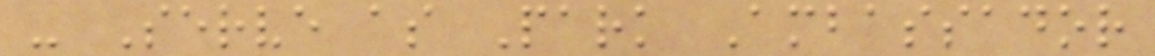- Serve as Park Ambassador
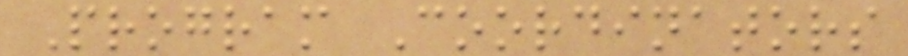Program Coordinators
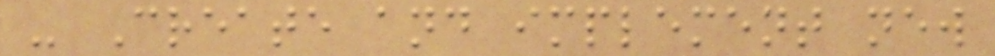- Create and implement new
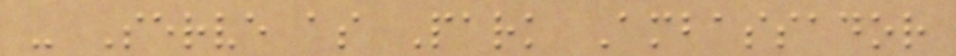- Serve as Park Ambassador
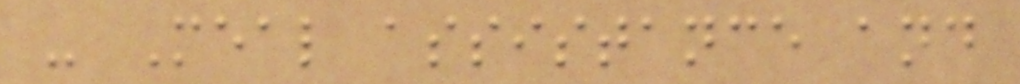- Meal assistance and
